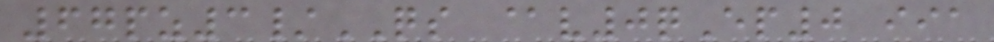67pz3/QS @v0qEp0 iia
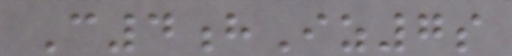C4hIz7s
